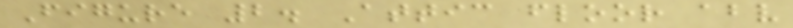Figure 2. Attic floor above
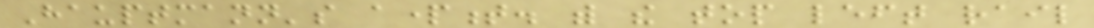Hauptmann's apartment. with the top left rail
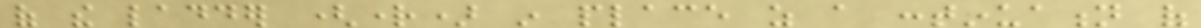of the ladder (right) in place as a continuation of
